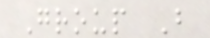Group B
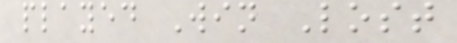played Win Lost
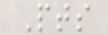Pts
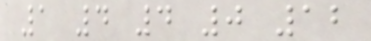1 4 4 0 12
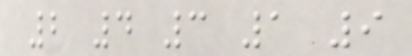2 4 3 1 9
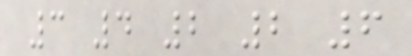3 4 2 2 6
